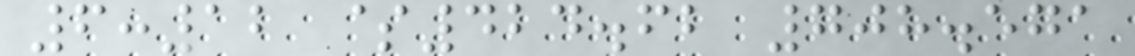6:12 $424.62 708.571
